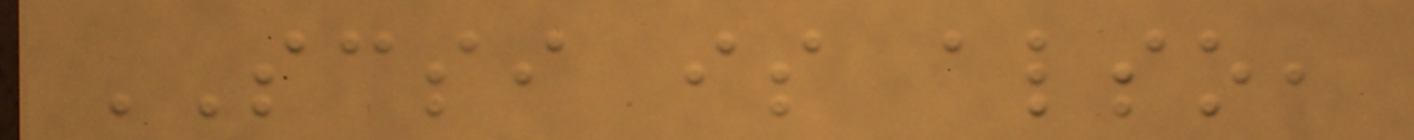SCSI is also,
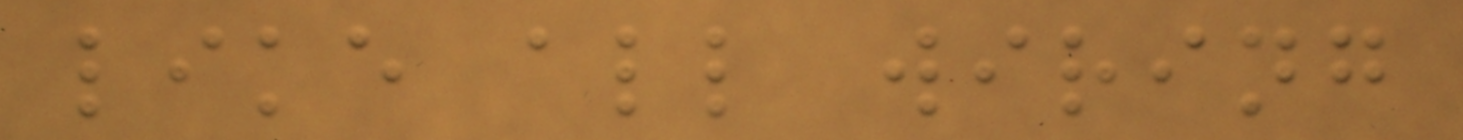like all wiring
